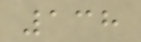138
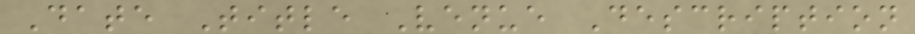Date Title Venue Description
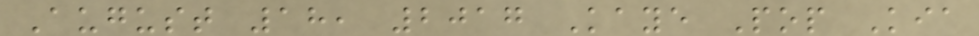August 18, 2017 Kaye Pop Kia
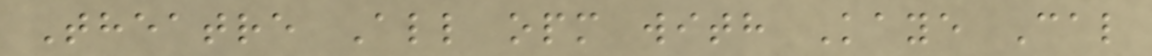Theatre All opm with Kaye Cal
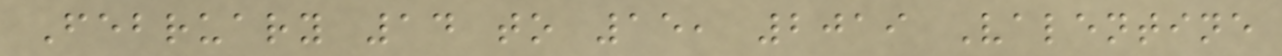February 14 to 15, 2019 Valentine
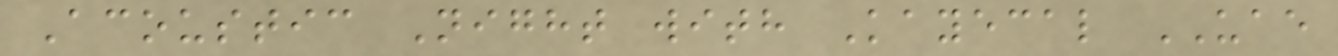Acoustic Night with Kayecal UAE
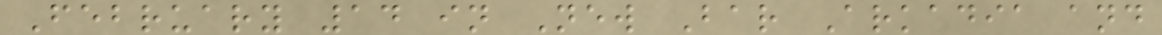February 14 in New Bar Arkadia and
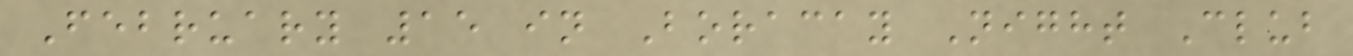February 15 in Boracay Night Club
